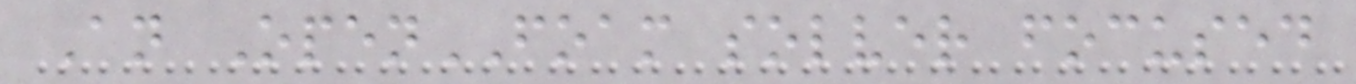An OpenFOAM solver focused
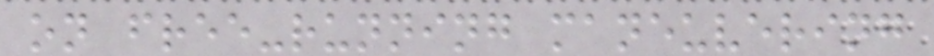on free-running maneuvering
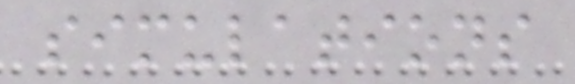simulations
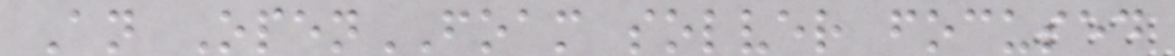An OpenFOAM solver focused
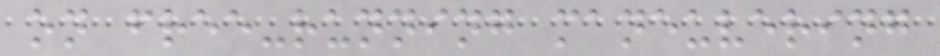on free-running maneuvering
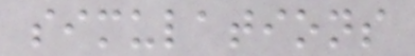simulations
